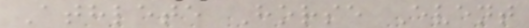Athlete Horse Event
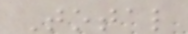Total
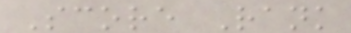Score Rank
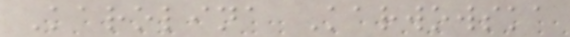Karolina Karwowska
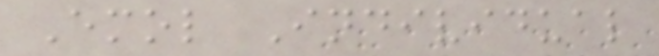Emol Individual
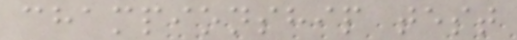championship test
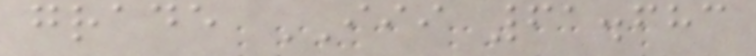grade III 61.683
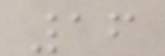16
